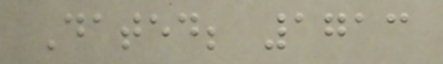Dated; 1713
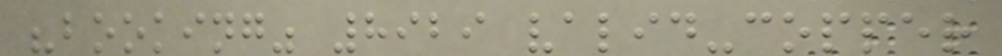"booking" 8929 valid-copper
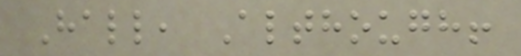Hall, Although!
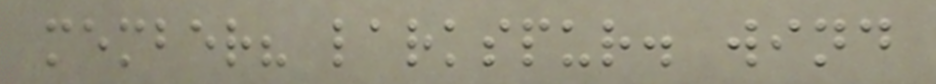member? larkspur. wind
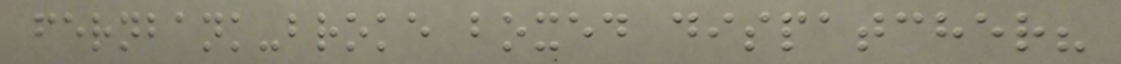fernbank-broke boxed dispatcher?
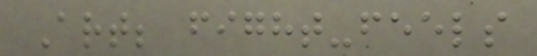Art; fight-feels
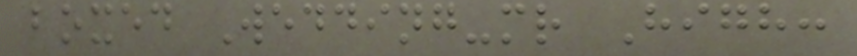boxed Wedding-mr High:
